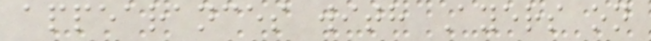appearances with Ayers on
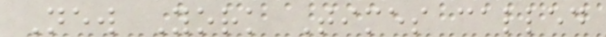New York Times called
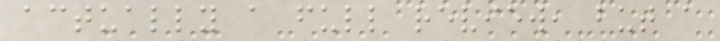actually a full review, but a
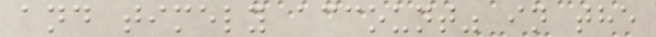and timely account" in the
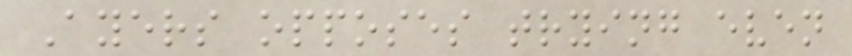Ayers opposes trying even
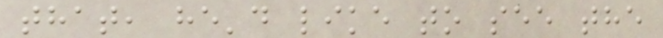that, he'd like to see the
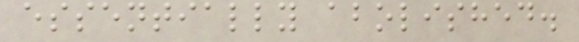essentially abolished.
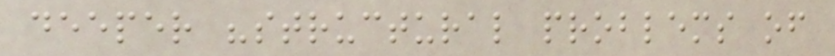deeper "structural problems of
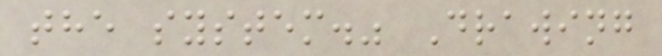the system." Drawing
